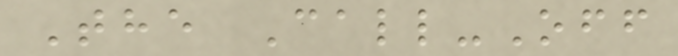The Call-Off
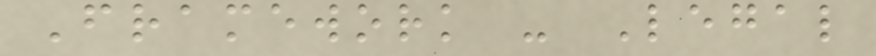Framework - Legal
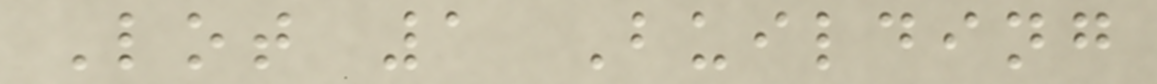Lot 1 Building
